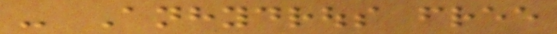- Anhydrous free
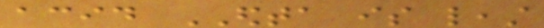acid EDTA is least
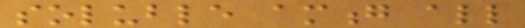soluble among all
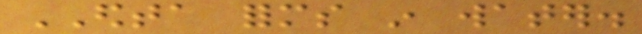EDTA forms in water.
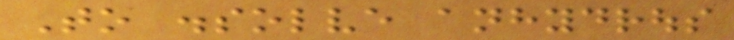To dissolve anhydrous
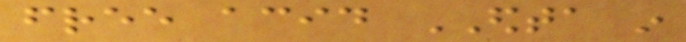free acid EDTA in
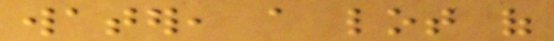water, a lot of
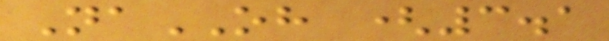NaOH (3.1
